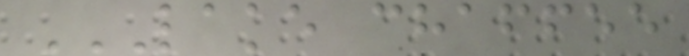LAKE CHAFFEE
